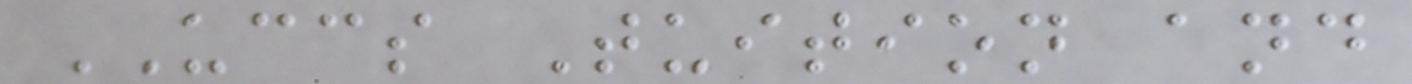UCCS Tuition and
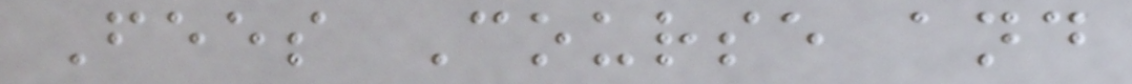Fees Course and
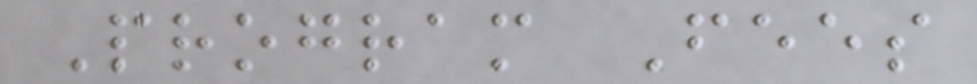Program Fees
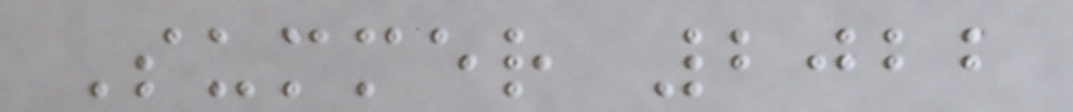Summer 2022
